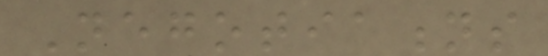Negotiations
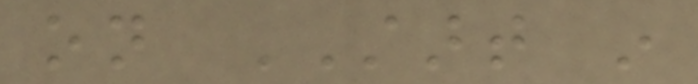on START in
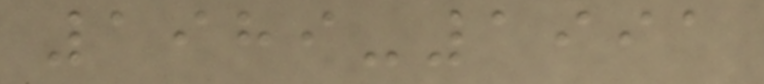1989-1991
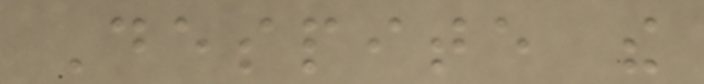Despite the
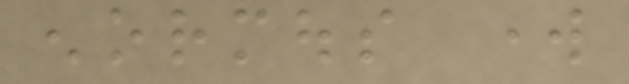enormous work
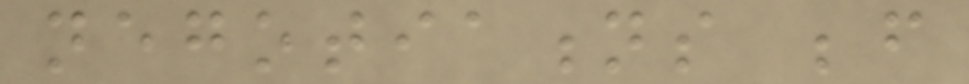negotiations before
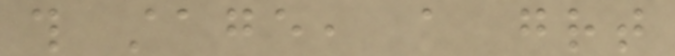this stage, a great
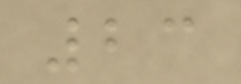23
